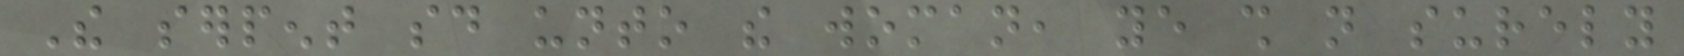The serpent said unto the woman, ye shall not surely
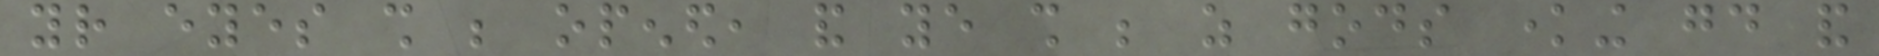your eyes shall be opened, and ye shall be as gods knowing good and
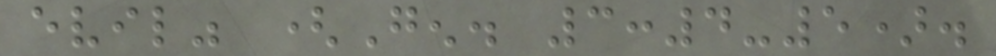evil" (Gen. 3:4-5).
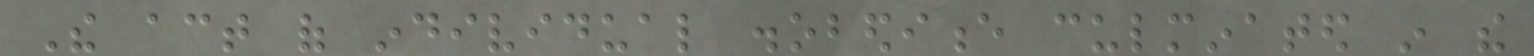The act of individual disobedience culminated in the
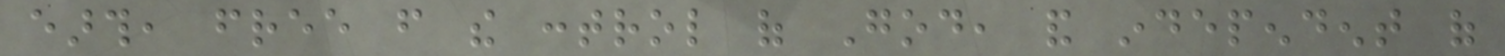earth, free from the control of God, and independent of
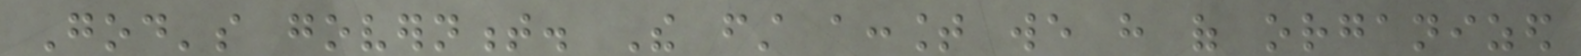God's government. The first account we have of organized
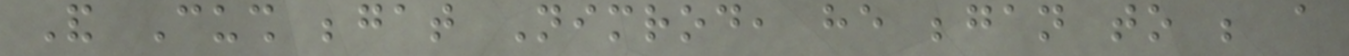And Cush begat Nimrod, he began to be a
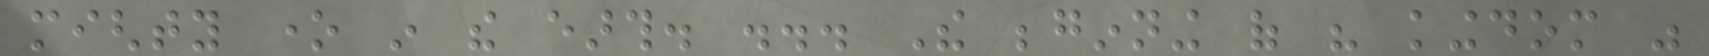mighty one in the earth. ... The beginning of his kingdom was
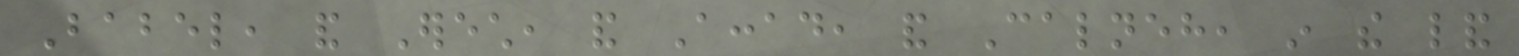Babel, and Erech, and Accad, and Calneh, in the land
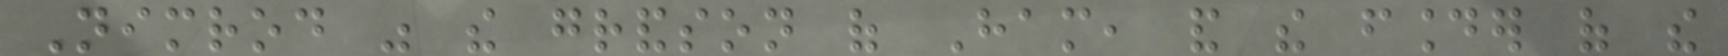Nimrod was the grandson of Ham, and the founder of the
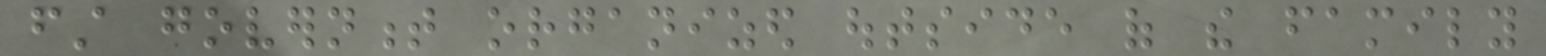first government organized outside of the family
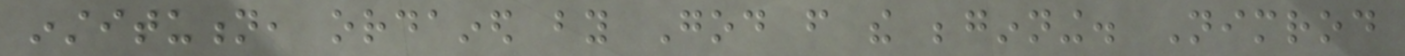institution, ordained by God from the beginning. Nimrod
